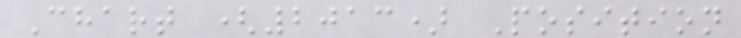Chart (2013) Position
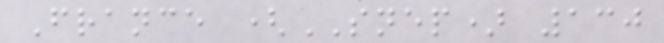France (SNEP) 130
